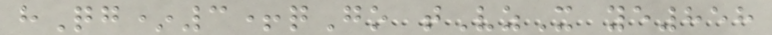hQg*3+qGo tVzX ye858
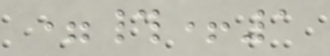=#+1
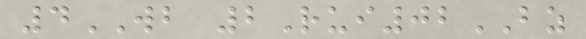4WB 2Rui02BZ
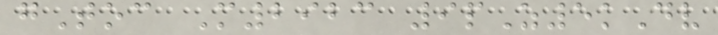gToc M2923 9pZ5kDv
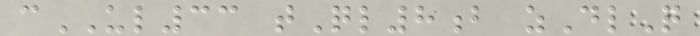cUL33 tQl8b zDlQ
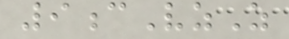9cVzZ
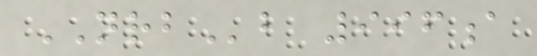NRBb 996a
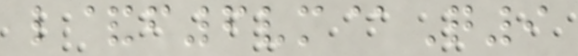l&f6vm@Q9
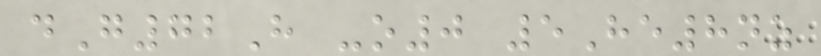dG72H -o0 5He8nz
